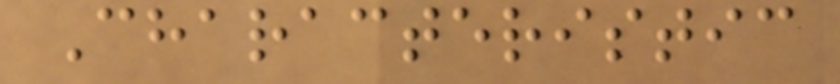Characteristic
